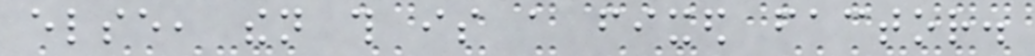else, then this is a fixed factor.
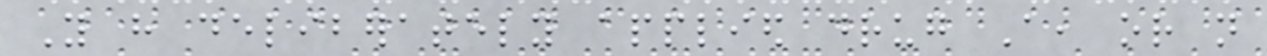You have deliberately applied drug A, or not
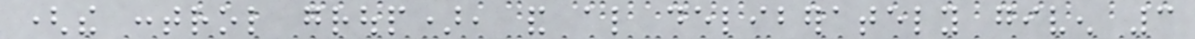(the control group), and also deliberately given 3
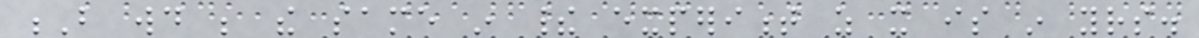B would be the same in their experiment as it is in yours.
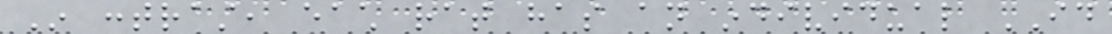In contrast, each rat has an individual ID
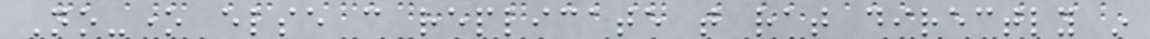No-one else can replicate that rat directly in
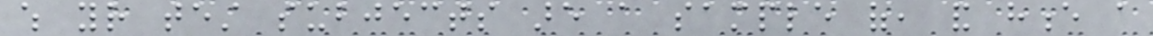which your test subjects are a sample of, and hence a
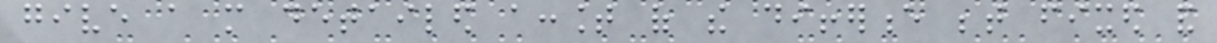give a more detailed account of the difference between fixed and
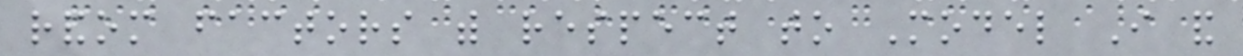random factors with respect to Model I and
